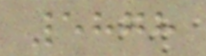5878
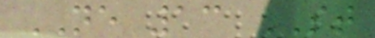NE 13 ST
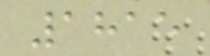1815
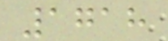1718
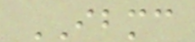IBMC
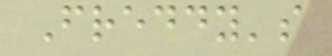Freddy's
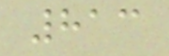813
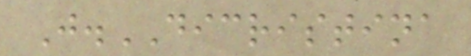J.DICRISTINA
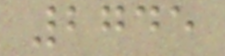2745
